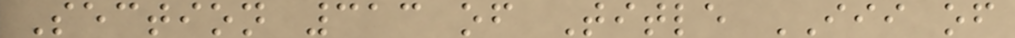Section 313 of Title III of
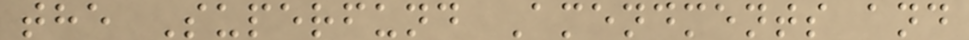the Superfund Amendments and
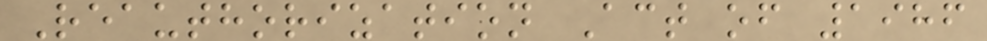Reauthorization Act of 1986
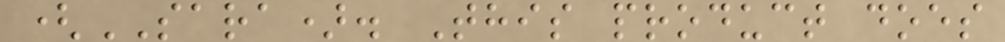(SARA). This product does
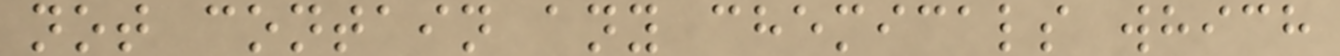not contain any chemicals which
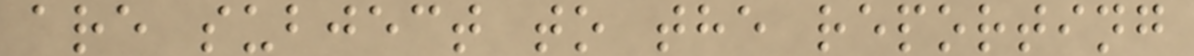are subject to the reporting
